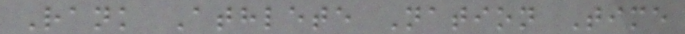Rank Athlete Nation Time
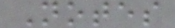Notes
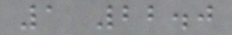1 22.0
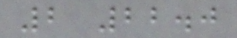2 22.0
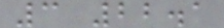3 22.1
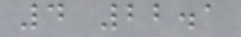4 22.1
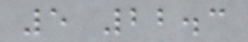5 22.3
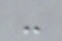-
